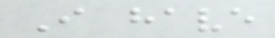I have
